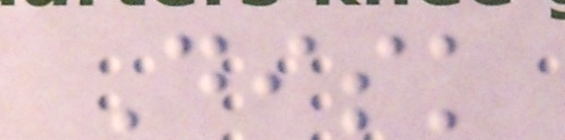Disk
